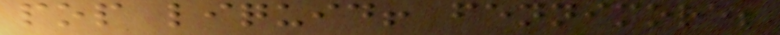pop liquid! fennimore;
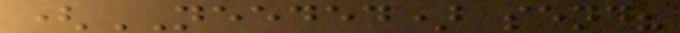(NEEDED) send?
